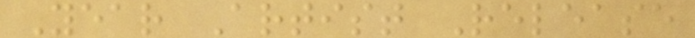Year Artist Release
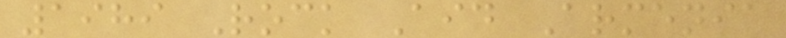1989 Rock Aid Armenia
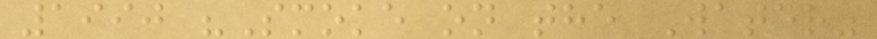1990 "Smoke on the Water"
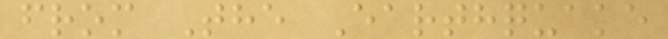from The Earthquake
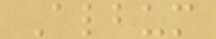Album
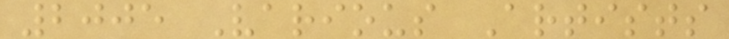2005 Various Artists
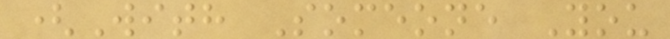(With Someone You
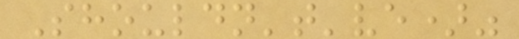Shouldn't've)"
